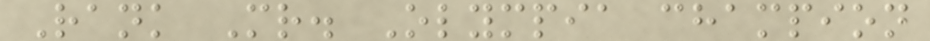Rank Mr. Olympia champion
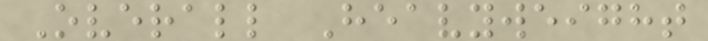Overall Heavyweight
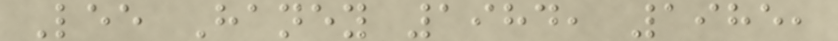Lee Haney 1984, 1985,
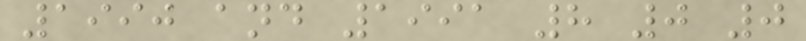1990 and 1991 8 0 0
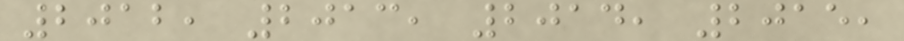2012, 2013, 2014, 2015,
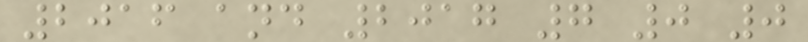2016 and 2017 7 0 0
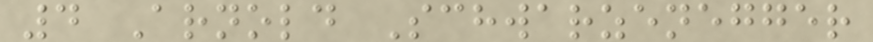4 Arnold Schwarzenegger
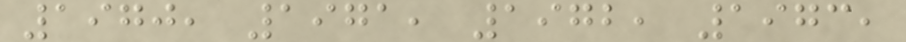1970, 1971, 1972, 1973,
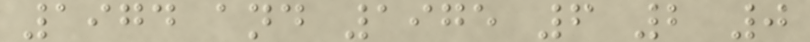1974 and 1975 6 2 0
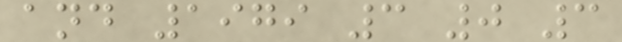and 1979 3 0 3
